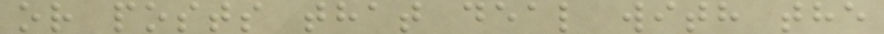or posts that deal with the
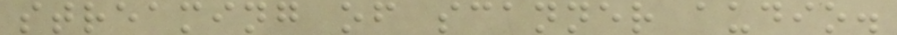streaming of scanner audio.
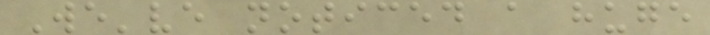We've noticed a huge
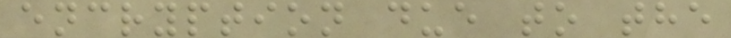encryption due to the
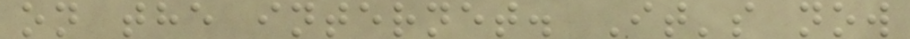on the internet. It's now
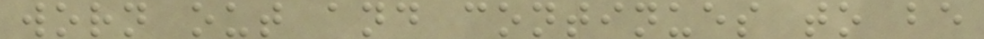worn out and continues to be
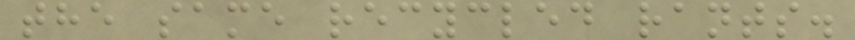the same recycled rants.
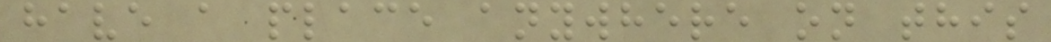have a place anywhere on this
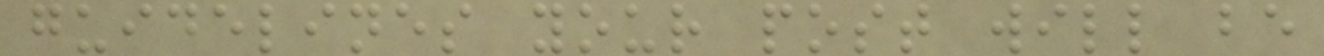guidelines your post will be
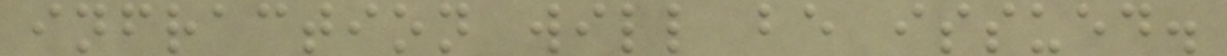infraction will be issued.
